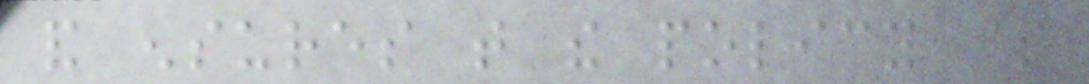and ensures that the policy is
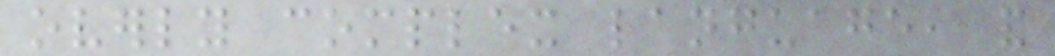overly complex language, and
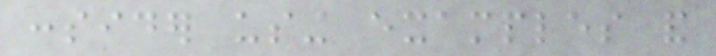consider using examples and
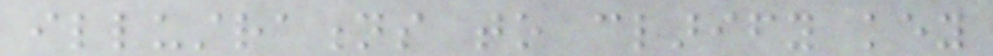illustrations to clarify key
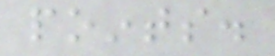points.
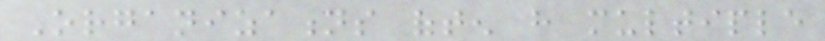Organizations often have multiple
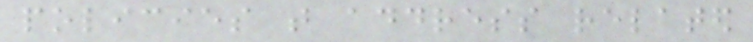policies that address related
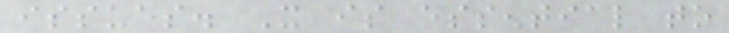issues. It is essential to
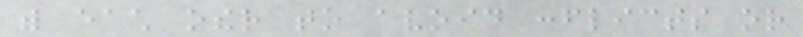with each other to avoid conflicts or
